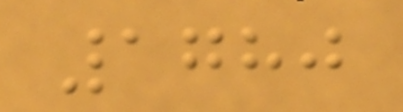1780
